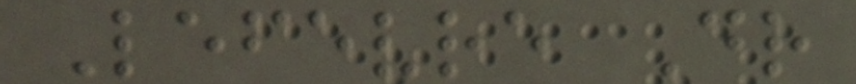Lefevre Dr
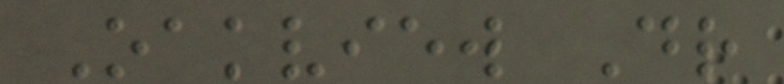Oakview Dr
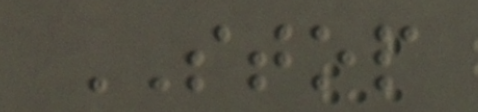STOP
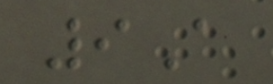9A
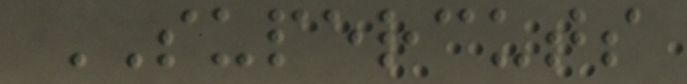SUPERCUTS
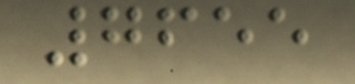7655
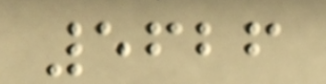5626
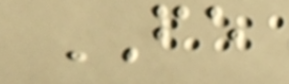FE
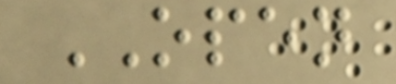OPEN
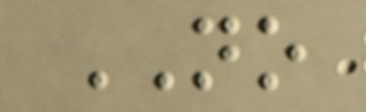NO
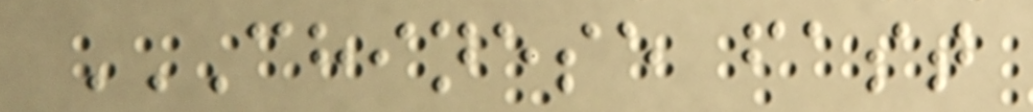CHINESE FAST
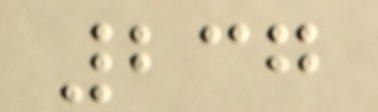237
